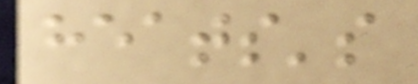heats's
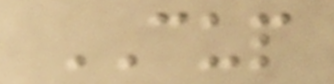CUP
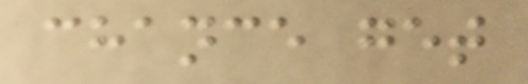chance get
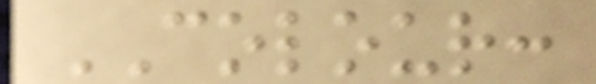COLOUR:
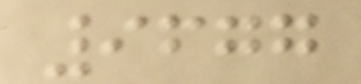9677
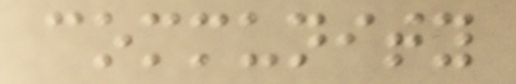community
